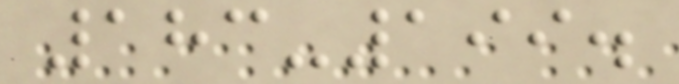183-199.
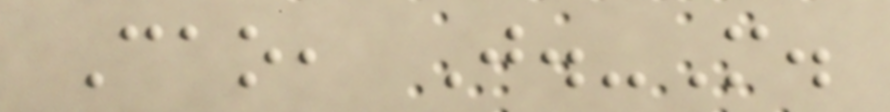Cao, J.-M.
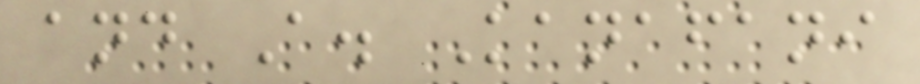and A. Kanafani
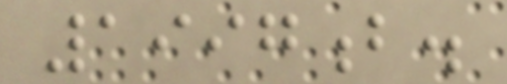1997b.
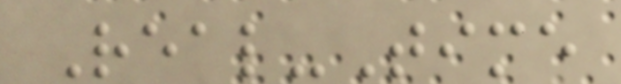Real-Time
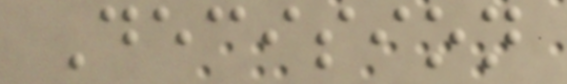Decision
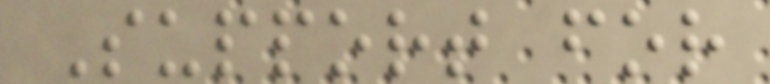Support for
